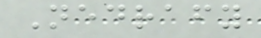Nedrafy
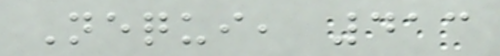Nequi, 413
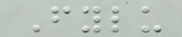Fylu
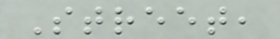Street,
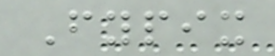Fypix
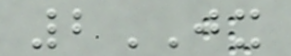2JX
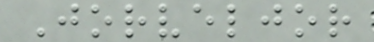Jorveljor
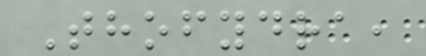Thofydra,
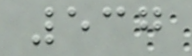537
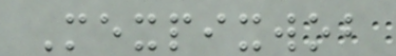Mexpixwob
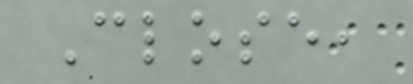Close,
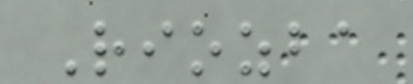Riozba
